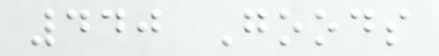440 Goods
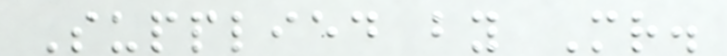Supplied by Mr.
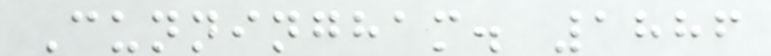Cunningham. 1886
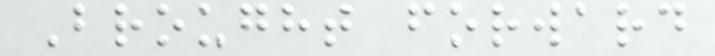Brought forward
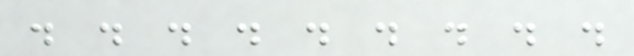. . . . . . . . .
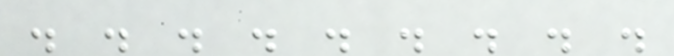. . . . . . . . .
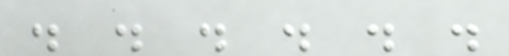. . . . . .
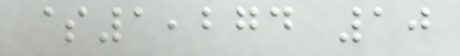$1,274 10
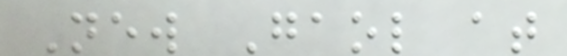New Gaol at
